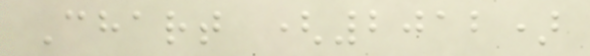Chart (2012)
